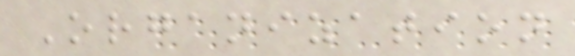Organization
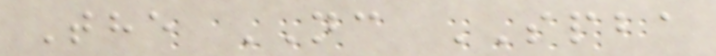The NC SPBA
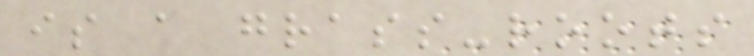is a grass-roots
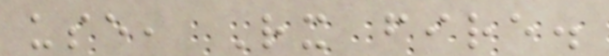use, Rx fire.
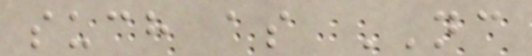such as NC
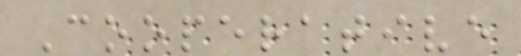Cooperative
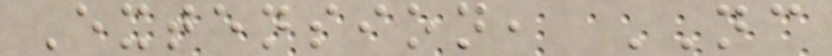Extension, NC
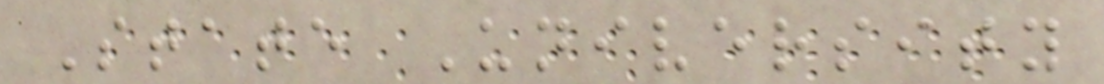State University
